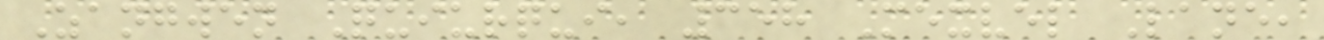Zangwen Quiurqui, 358 Mexvel Lane,
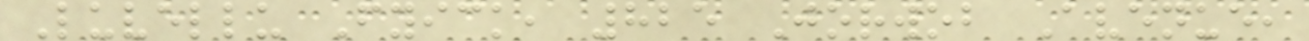Luvellu Fyick, 825 Jorwob Avenue,
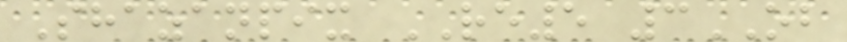Shazanpix RE5 3OB
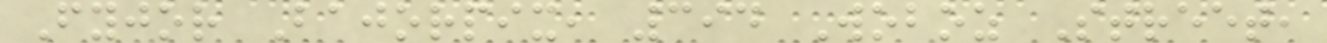Fyjor Bajorpix, 394 Woboz Street,
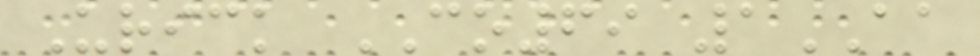Urick CO69 1AA
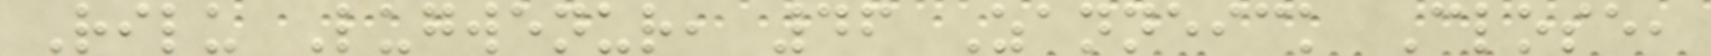Rilu Lugwenur, 46 Zanneick Close,
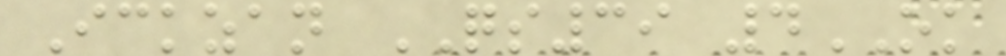Ickzan QS39 4OK
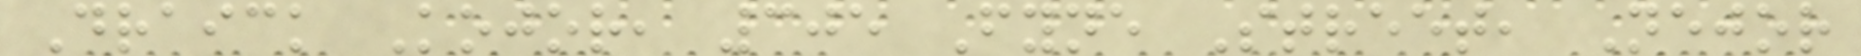Draick Kojor, 305 Fyne Street, Nejor
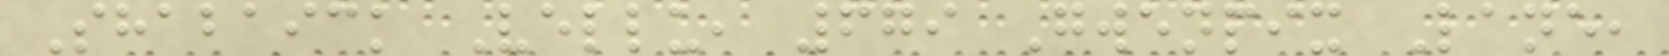Shabaick Vellu, 679 Gwenpix Lane,
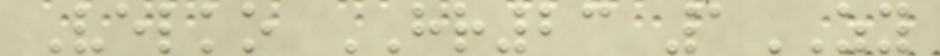Velko HR23 1ZY
